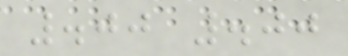.00 .00
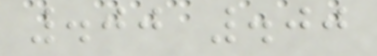.00 .00
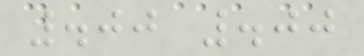.00 .00
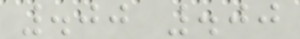.00 .00
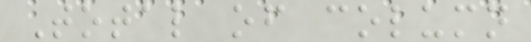Total of column
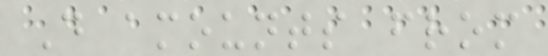D amounts from
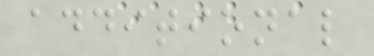additional
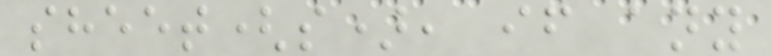sheet(s), if any
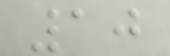10
